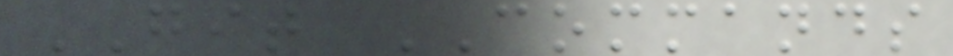GIT COMMANDS
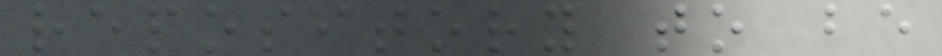repository to be
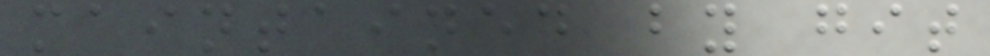maintained by git
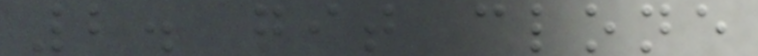2. git clone
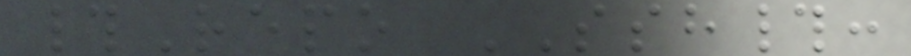#Repo SSH#:
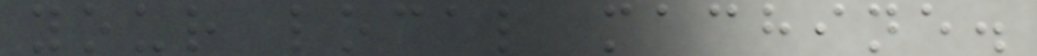your local machine.
